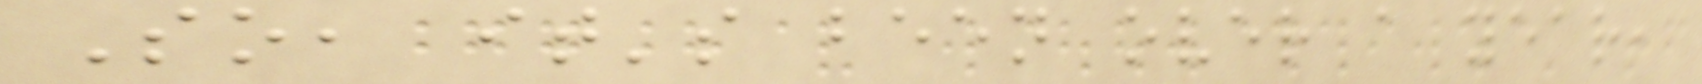So, it's been over a year,
